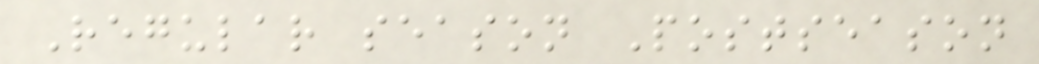Regular season Postseason
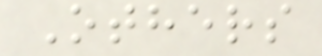Others
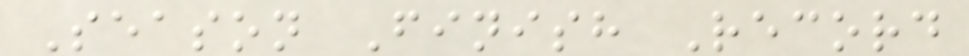Season Finish Record
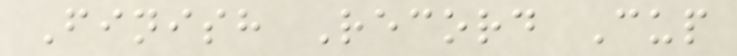Finish Record Cup
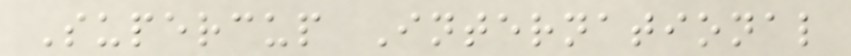Supercup International
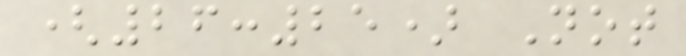(26:25) Not
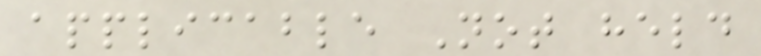applicable Not held
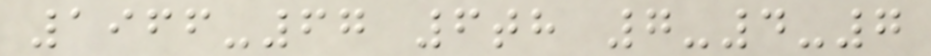1966-67 6th 7-4-7
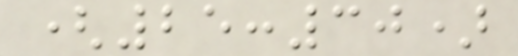(25:30)
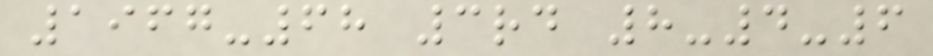1967-68 3rd 8-4-6
